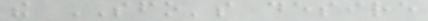the SFO's desire
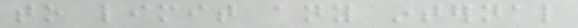to limit any internal
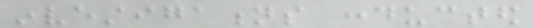investigations conducted
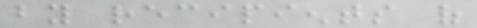by recipients of
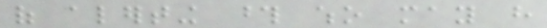of alerting those who may have
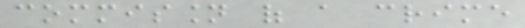commission of a crime
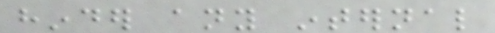hinder any internal
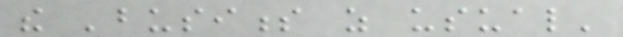the 'business as usual'
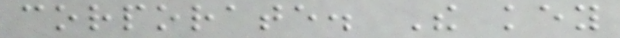corporate. The key
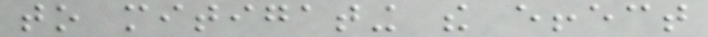to mitigating the effect
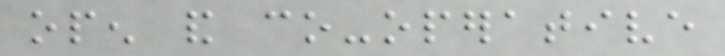open and co-operative
